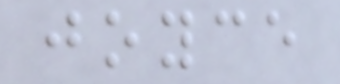joyce
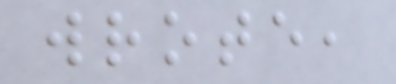wrote,
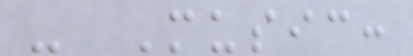- Music:
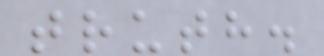truth.
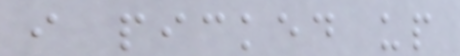i picked up
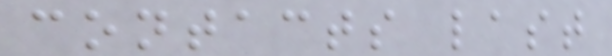contacts last
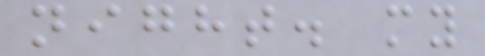night. my
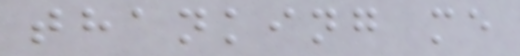thanking me
